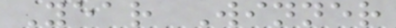Year Winner
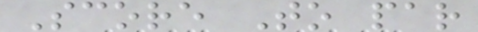Score To par
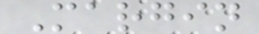Margin
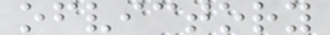ofvictory
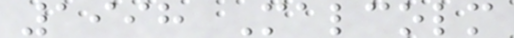1998 Malcolm
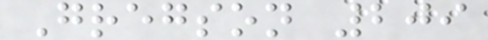Gregson 209
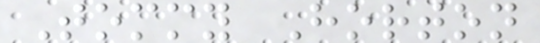Tommy Horton
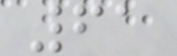61
